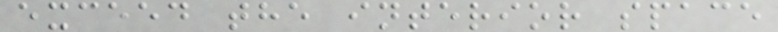exceed the interior space
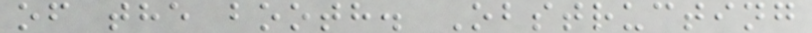of the booth. Obstructing
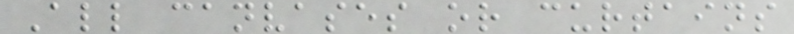All canvases or curtains
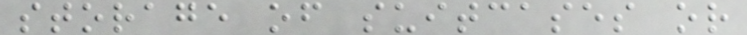storage of suitcases or
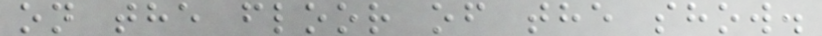on the floor of the show.
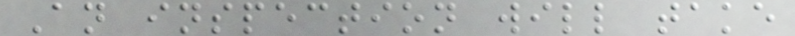An inspection will take
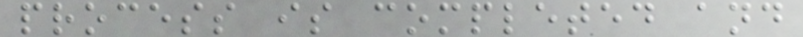process is completed and
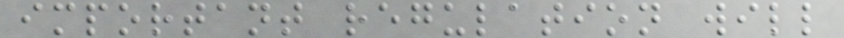important regulation will
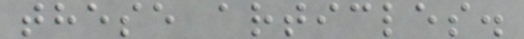these articles.
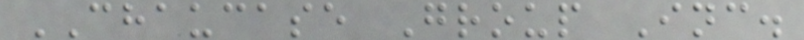CHAUCASE Group Inc.
